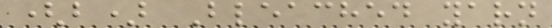(b) Bleached yarn
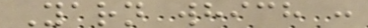Yarn which :
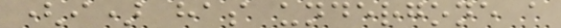(i) has undergone a
